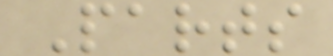Parts
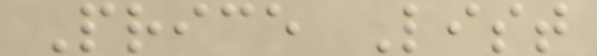Price List
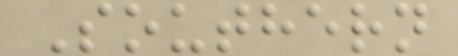Southern
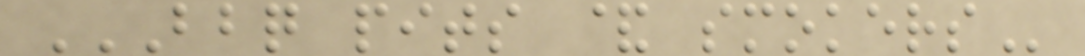BBQ PITS & SMOKERS
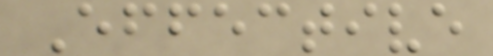Effective
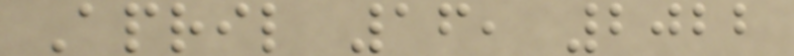April 16, 2022
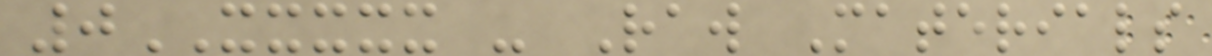0XXXXX - Raw Materials
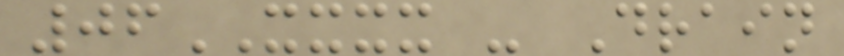06XXXX - Drain
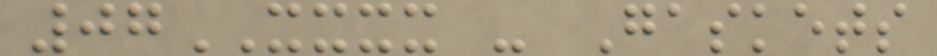07XXXX - Gaskets
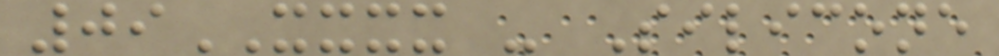09XXXX - Silicone
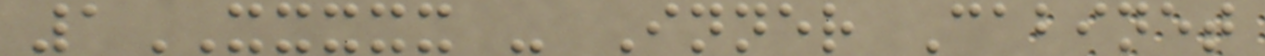1XXXXX - Inner Cabinet
